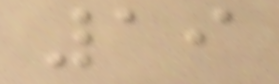19
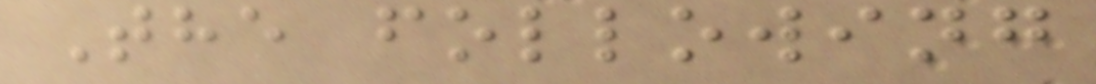The following
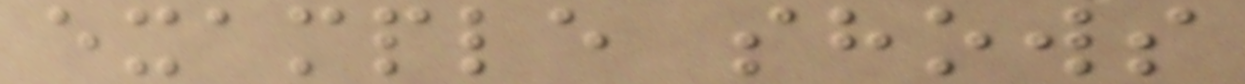example shows
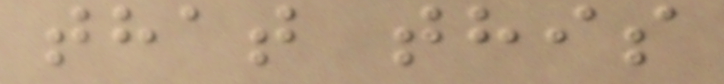that this
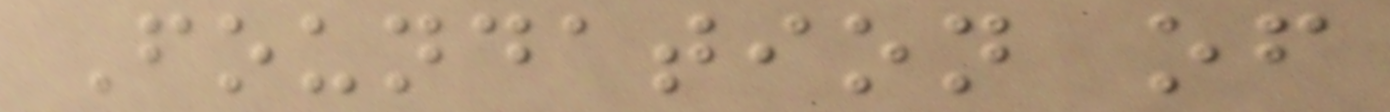Foundation of
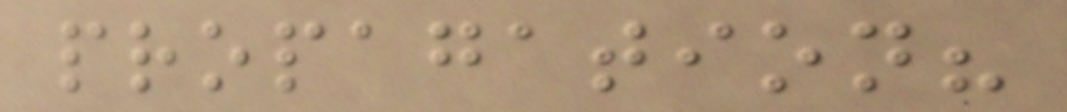propagation?
